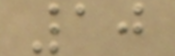10
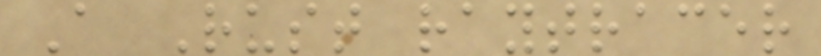A Rust raytracer
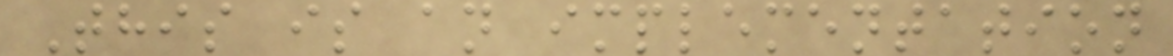This is an implementation
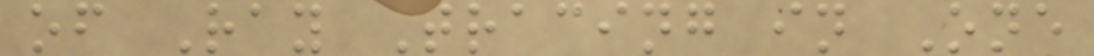of Ray Tracing in One
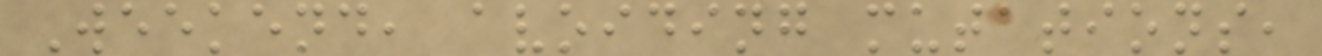Weekend, avoiding mutations,
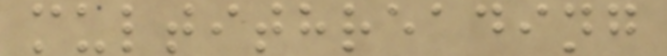multithreading
